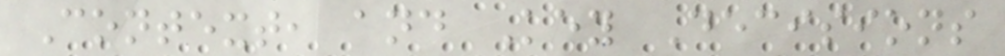Context, and Key Decisions
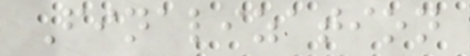Finalization
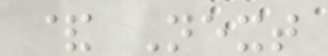& Next
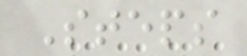Steps
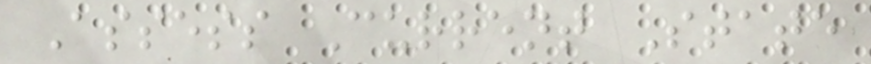Assess Current State
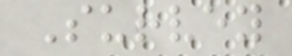Survey
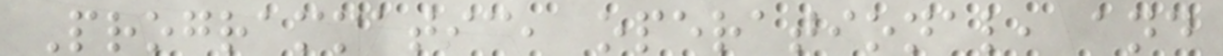Programmatic, operational, and
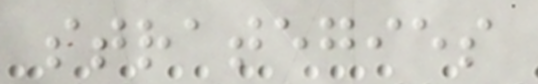strategies
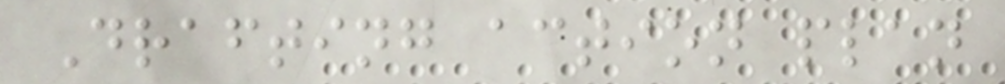Drafting action plan
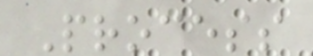Process
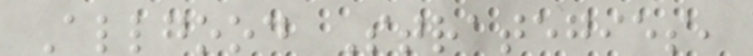Allgood Strategies,
